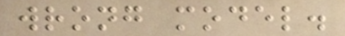wrong model.
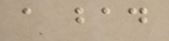a bad
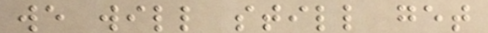we will still get
